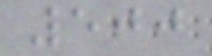500
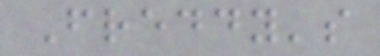Freddy's
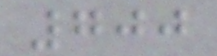700
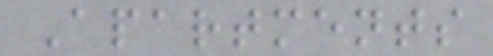Apartments
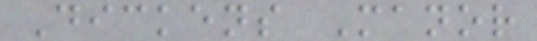Dickens Manor
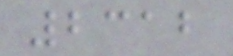2312
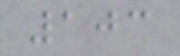103
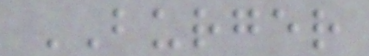BURGER
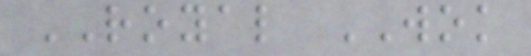ROYAL WOK
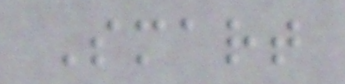Smart
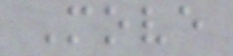Move
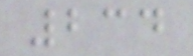234
